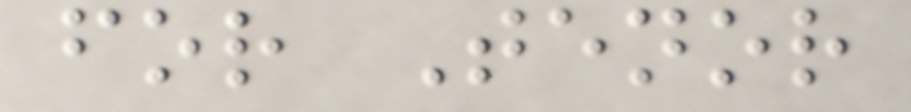for Tenor
